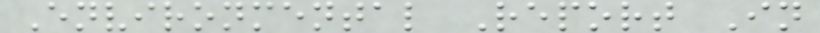Environmental Report In
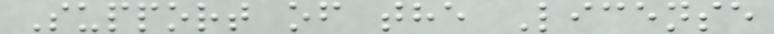Support of the License
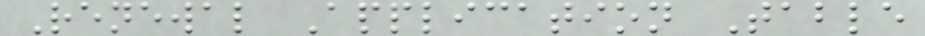Renewal Application Table
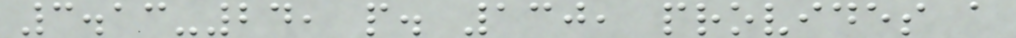3.13-24, p. 130, provides a
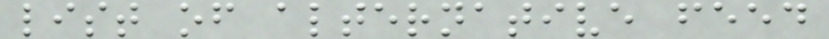list of alternative feed
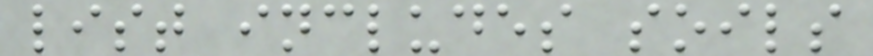list includes soils
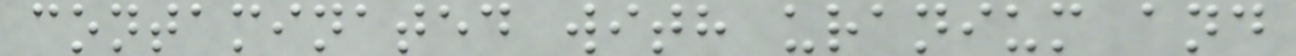contaminated with uranium and
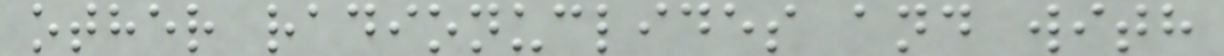other radionuclides and with
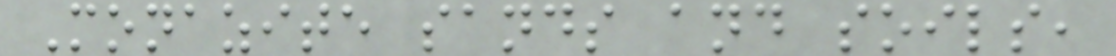Monazite sands and soils,
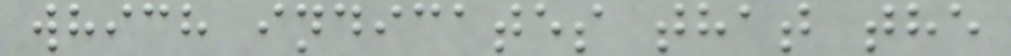which indicates that the
